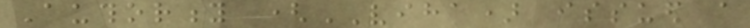Authority (VIHA) issued a
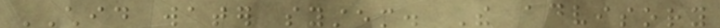CHID water system. The advisory
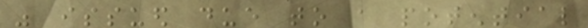was issued due to a potential
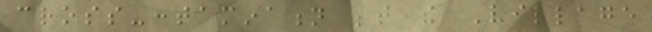cross-contamination between the Village
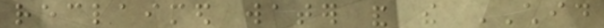reclaimed water and the CHID
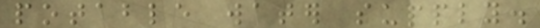potable water supply.
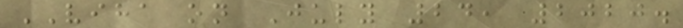VIHA on July 24, 2020.
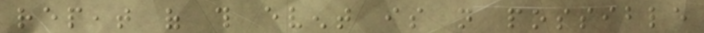repeat of this event is not possible
